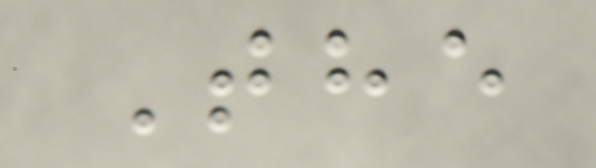The
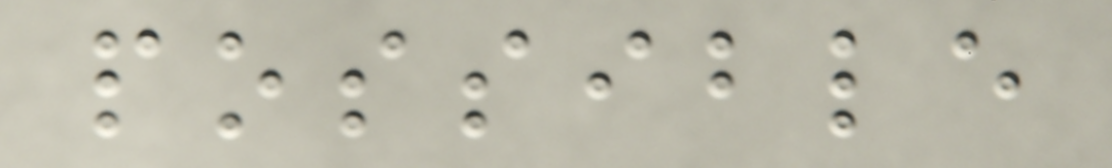possible
